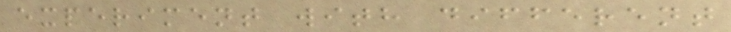experiment with different
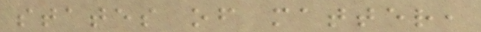states of matter,
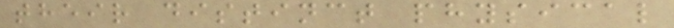their distinct physical
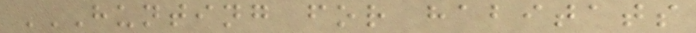HUNTING FOR HABITATS
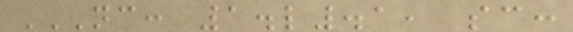NC: 1.L.1, SC:
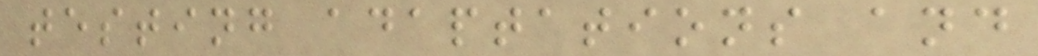testing adaptations and
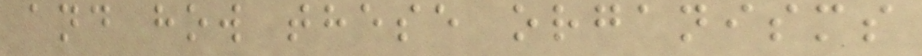and how these organisms
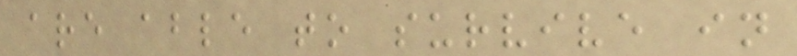are able to survive in
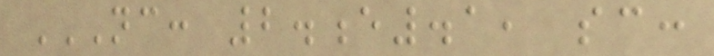NC: 2.E.1, SC:
